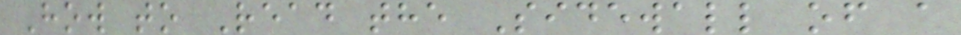How to Read the Sidewall of a
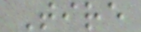Tire
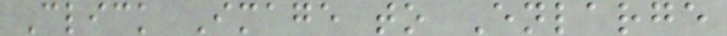Click Image to Enlarge
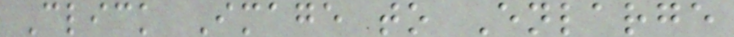Click Image to Enlarge
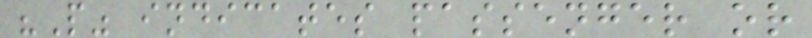"P" indicates passenger or
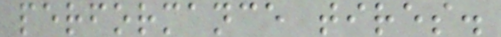performance tires.
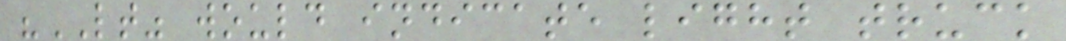"LT" would indicate light truck
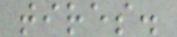tires.
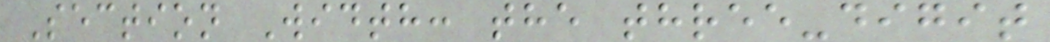Section Width: the three-digit
